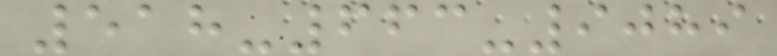518-663-9089
